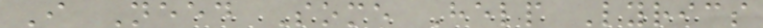I Need Some Help Lyrics
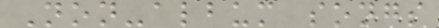Non-album songs
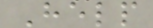Help
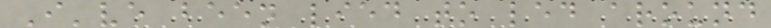I've been lied to led around
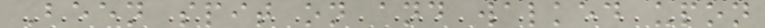Been spit on and walked upon
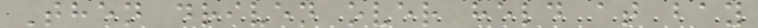Then driven over held at bay
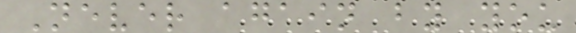Never again by you
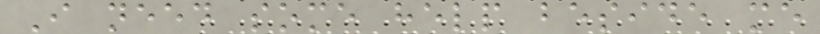I need some help beside me
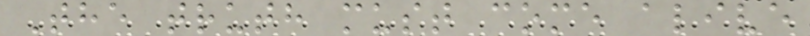The truth must come alive
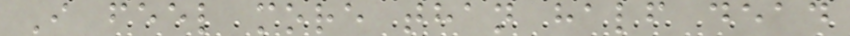I feel more than half dead
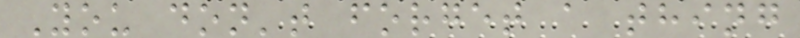You don't forget a thing
